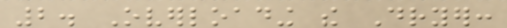2. Overloading the Dryer:
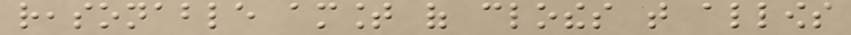reasonable amount of clothes that allows
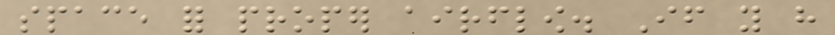space for proper airflow. If you have
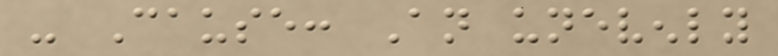- Cause: An unevenly
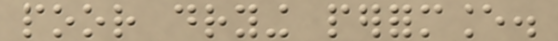poor drying performance.
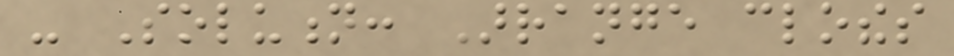- Solution: Arrange clothes
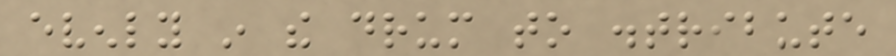evenly in the drum to distribute
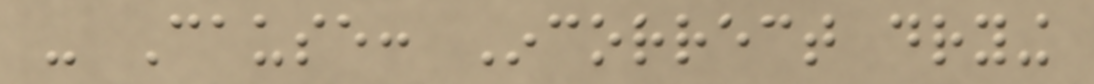- Cause: Incorrect drying
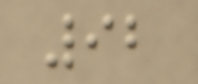92
